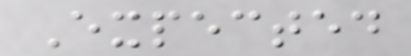Expected
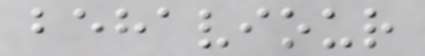behaviour
